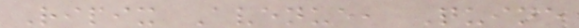Ripix Avenue, Quine
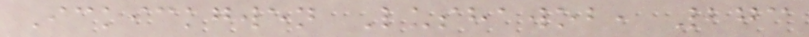Ickickgwen Lushawob, 273
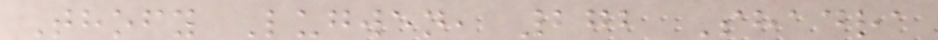Thofy Lugwen, 272 Shadra
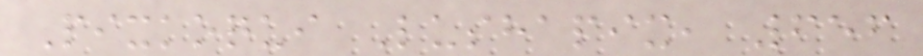Pixkoqui Lushapix, 656
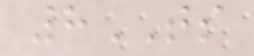8TS
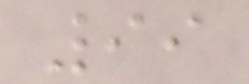99
